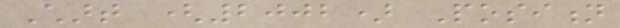Chart (2002) Position
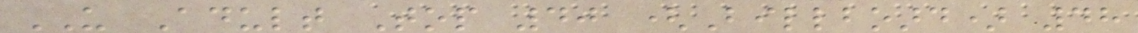US Adult Top 40 (Billboard) 48
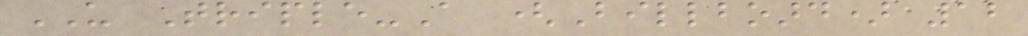US Triple-A (Billboard) 12
